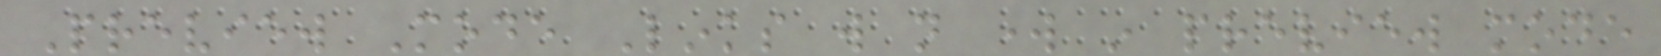Preview Mode Links will not work in preview mode
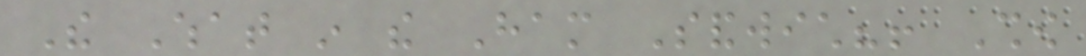The What in the Ham Sandwich?! Show
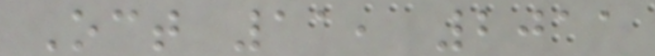Oct 11, 2011
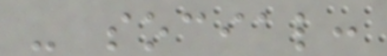- social:
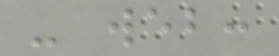- web:
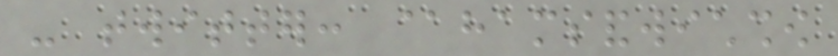- twitter: @hamsandwichshow
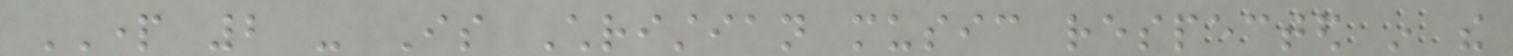PART 2 - Is Christian music respected in the
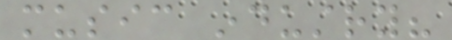music industry?
